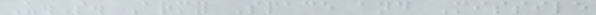U.S. Army Space and Missile
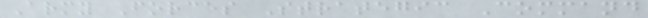Army Forces Strategic Command
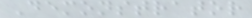Demonstrator
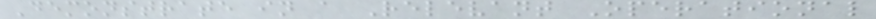Demonstrate in a Relevant Operational
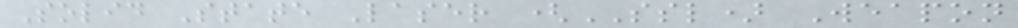Solid State Laser (SSL) Weapon
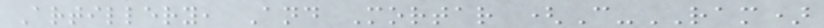Artillery, And Mortar (C-RAM)
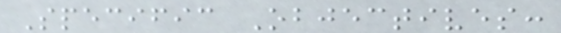Specific Objectives:
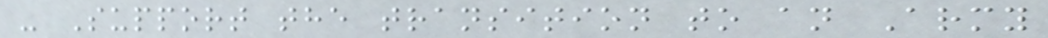- Support the transition to an Army
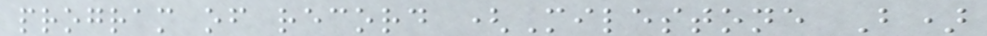program of record (Milestone B)
